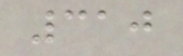310
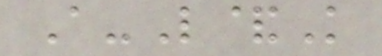A-L&K
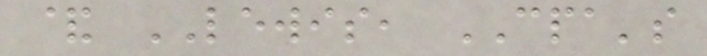& LEWIS, CPA's
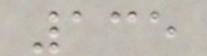135
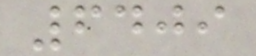6409
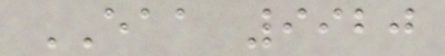EAA 9920
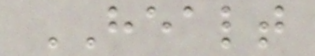HEALT
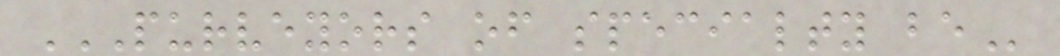PURVEYORS OF SPECIALTY BE
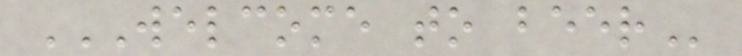WELCOME TO BEER
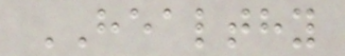HEALTHY
